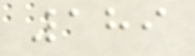189
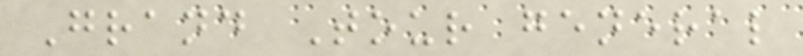Grand Tour general
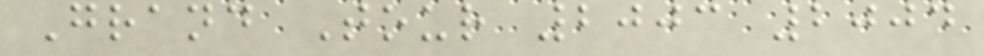Grand Tour 2003 2004
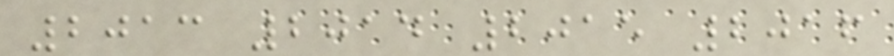2013 2014 2015 2016
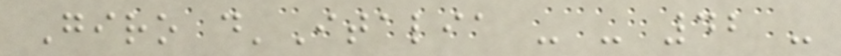Giro d'Italia - - 42 -
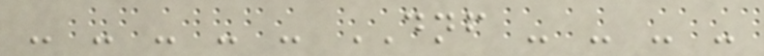- - - - - DNF - - - -
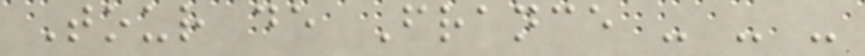Tour de France - - -
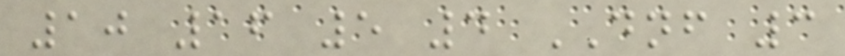10 16 5 4 DNF 3
